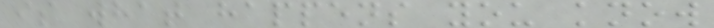is what happens you know
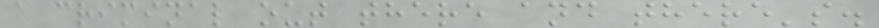a criminal out there and there's.
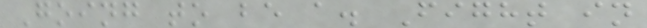Going to be a. Fight in
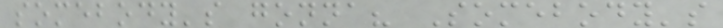somebody's gonna? Somebody's
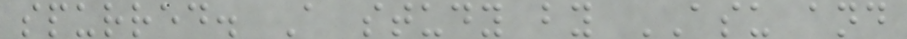spurred. A study by ASU and
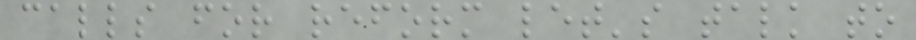calls for reform let's talk to
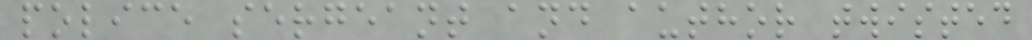police sergeant and author twisted
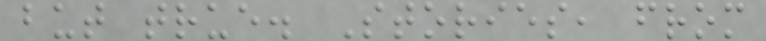but true. Stories, from
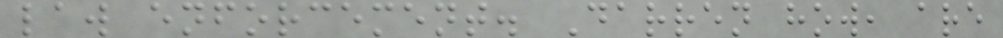law enforcement. Darren how, are
